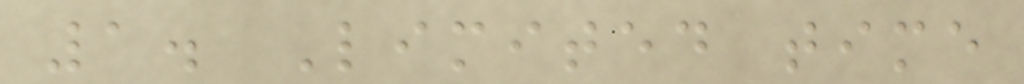1. Limited time
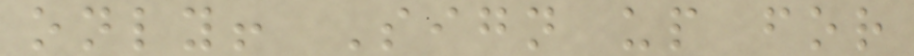only! Sign up for
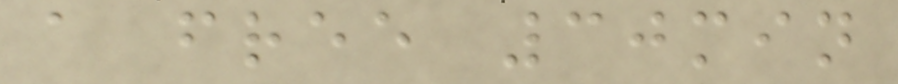a free 30min
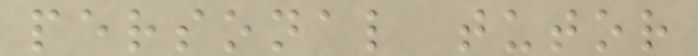personal tutor
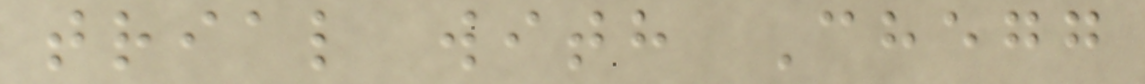trial with Chegg
